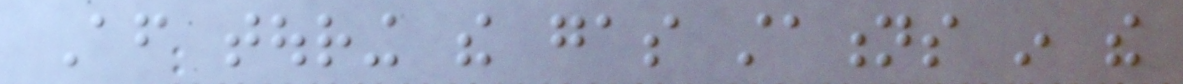After touring the gas stations in the
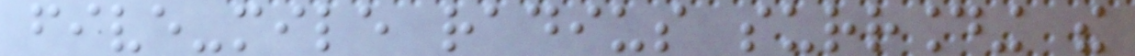five-mile radius surrounding the
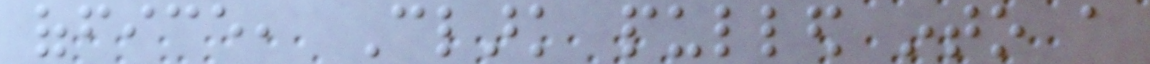office, Clark pulled into a
